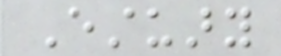Estuary
